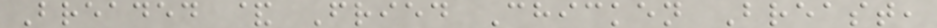Breaded & Fried Chicken Breast,
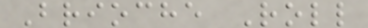Brioche Roll
